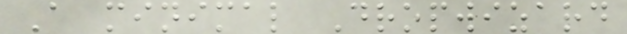A minimal Dropwizard
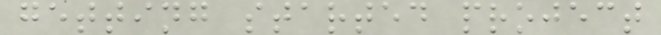getting started project
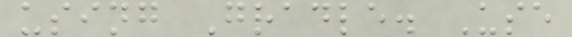using Gradle. Use
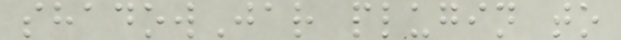shadowJar plugin to
